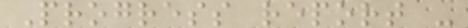Progress report -
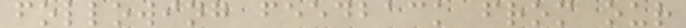following feedback from our
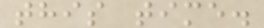this time.
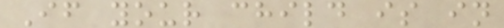If your child is in
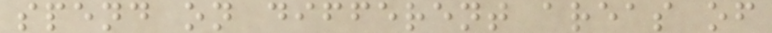spend on different areas of
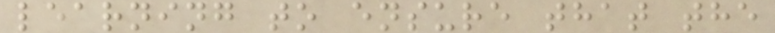learning to ensure that the
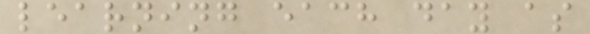learning each day as
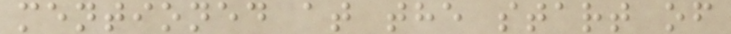mentioned at the start of
